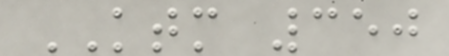KTM 350
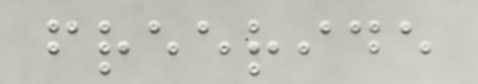freeride
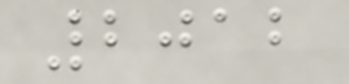2012
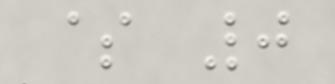$ 0
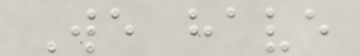We have
